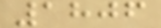1806
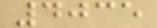4035
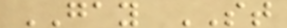GAY ST
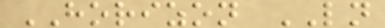HORIZON LN
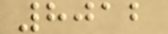8012
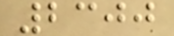2300
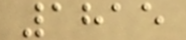1815
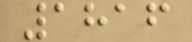1816
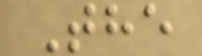The
